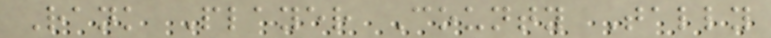Rank Player County Tally
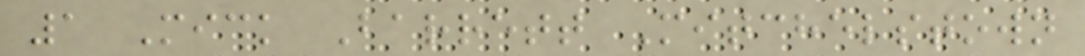1 Mick Barrett Mitchelstown
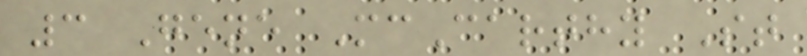3 Gene McCarthy St
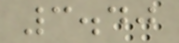3.40
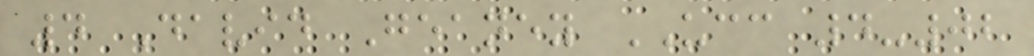4 David Geaney UCC 4-02
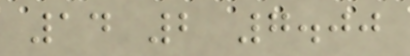14 2 7.00
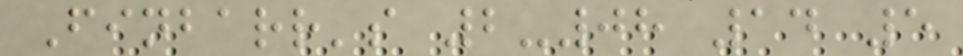Finbarr's 2-08 14 5
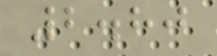2.80
